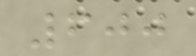600
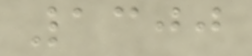1300
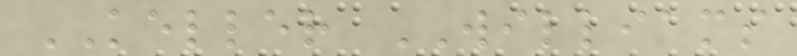KELLER WILLIAMS
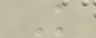K
